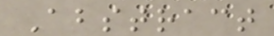Abstract
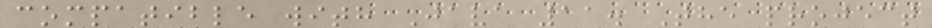compatible with Java 11. The project
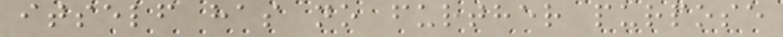itself has no further purpose
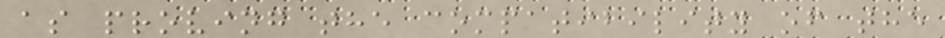as proving the compatibility of the
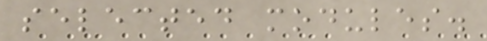selected modules.
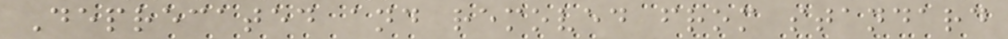Deprecated and removed from standard
